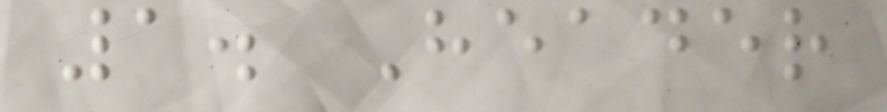1. Header
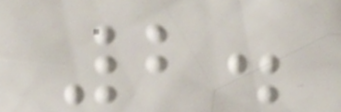2.
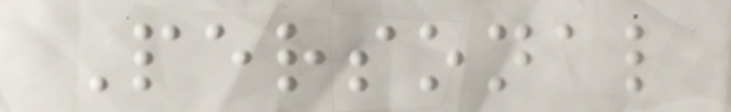Personal
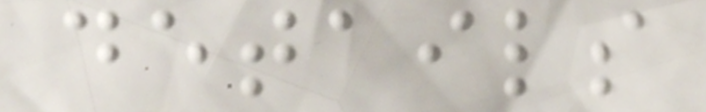details
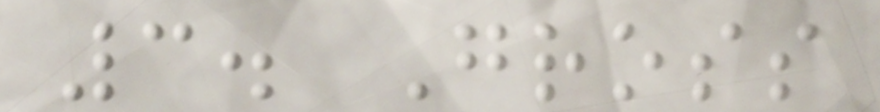3. Gross
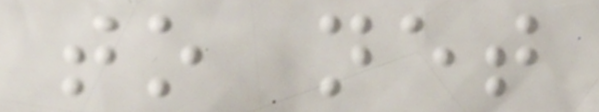to net
